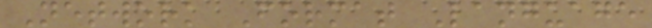Network Format Language
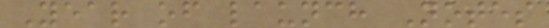Year of launch Notes
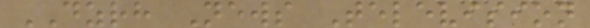DZRH News Television
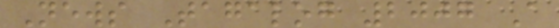News Tagalog 2007 A
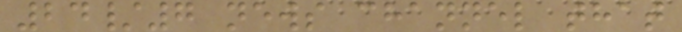24/7 news channel that
